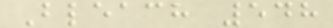Bleach 548
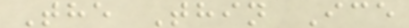The Thin Ice
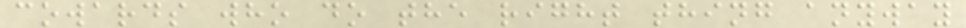cowards who do the right thing anyway
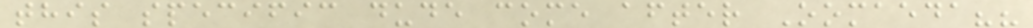this specific dude come after Oomaeda??
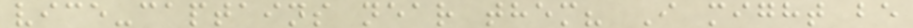vice-captains near them? I might be
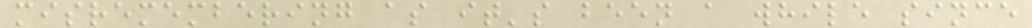misremembering as it's been a while since
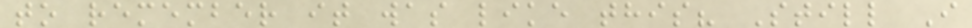to remember it was like this? Still I
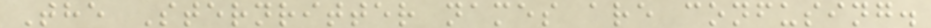The Sternritter names are confusing.
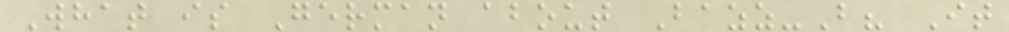What is German about Bazz-B? It
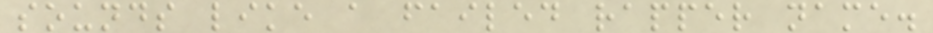sounds like a failed rapper name.
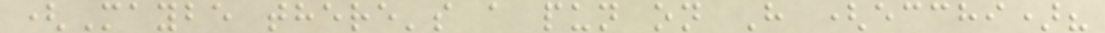(Maybe there's a pun on H (ecchi)?
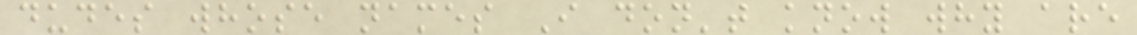dudes whose names I don't know why are
